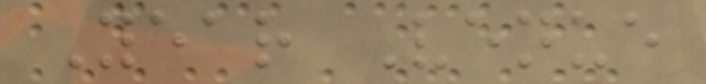Year Venue
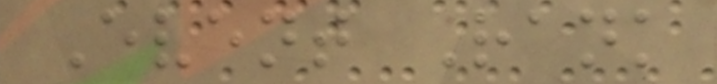Event Rank
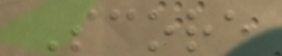Score
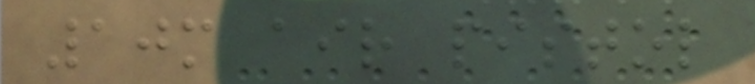10m air pistol
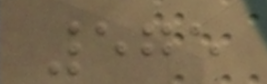575
